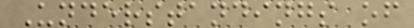Understandings of
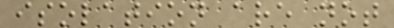isolation are not
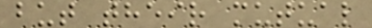but their mutual
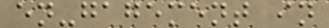en-gagement in
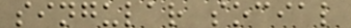singular social
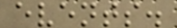events.
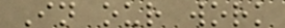In our work
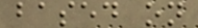based on
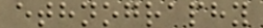ethnography
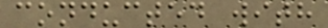conducted with
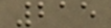215
